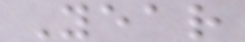Year
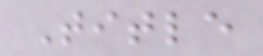Title
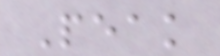Peak
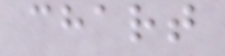chart
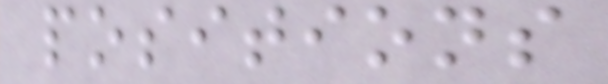positions
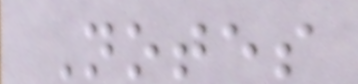Notes
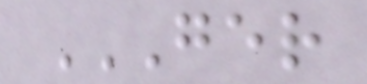GER
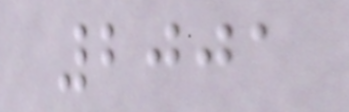2001
